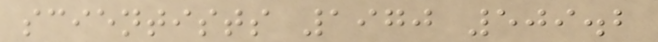scientists 1970 509.2
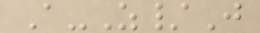A-Z/J
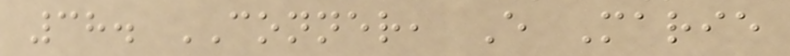38. CONNER, E Marie
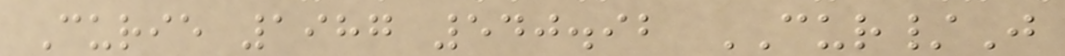Curie 1987 540.92 CUR/J
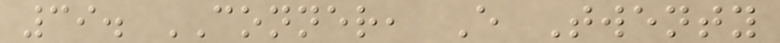39. CONNER, E Twenty
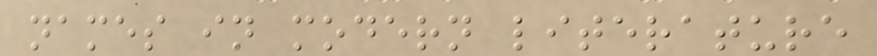names in modern literature
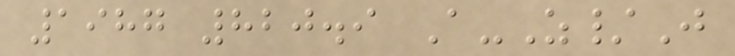1987 820.9 A-Z/J
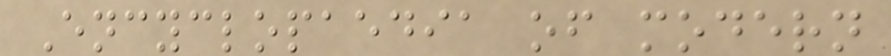Encyclopaedia of modern
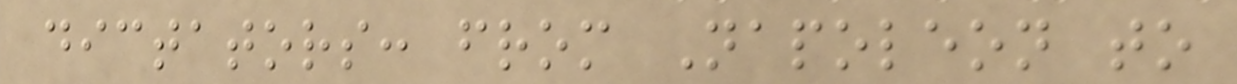dictators: from Napoleon to
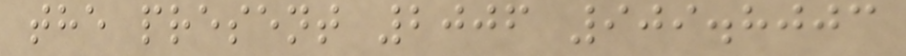the present 2006 909.8003
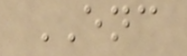ENC
